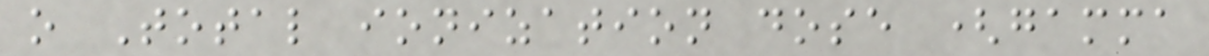o Total ionization dose (gamma
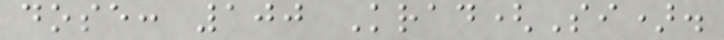dose: 100 Krad(Si).
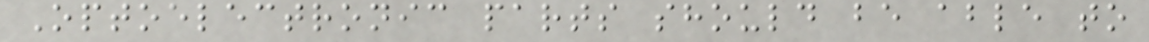Optoelectronic parts should be able to
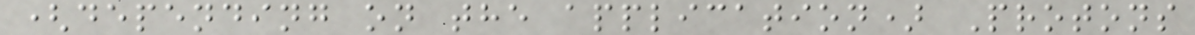(depending on the application) Protons
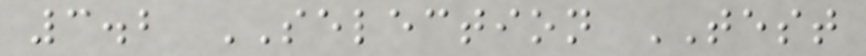3.2 SELECTION TEST
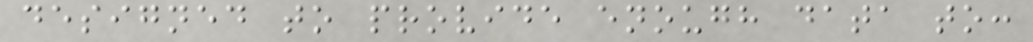designed to provide enough data to:
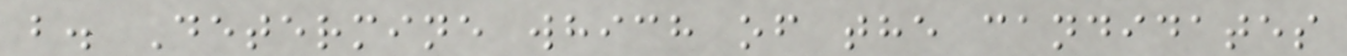b. Determine which of the candidates
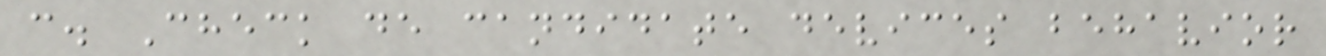c. Check de candidate devices behavior
